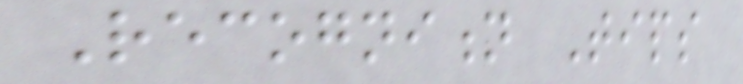Recognition Tips
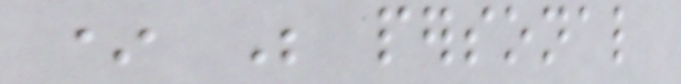* Be personal
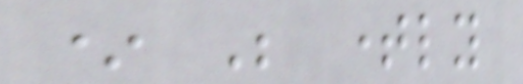* Be timely
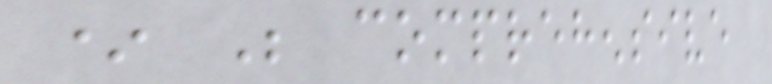* Be comprehensive
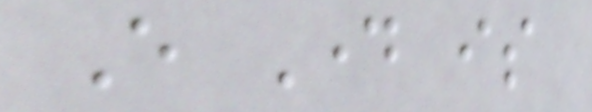Every Day is
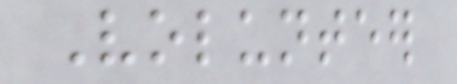Volunteer
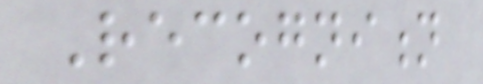Recognition
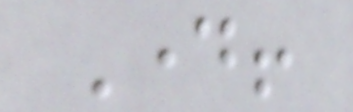Day!
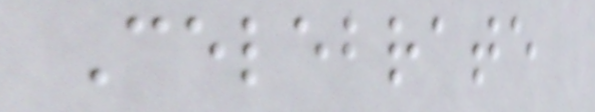Celebrate
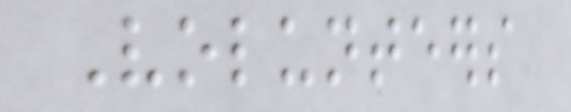Volunteers
